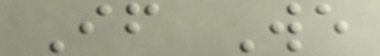If We
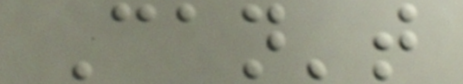Can't
